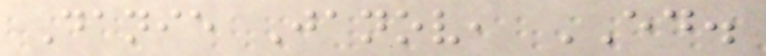Danie Janov, ED.
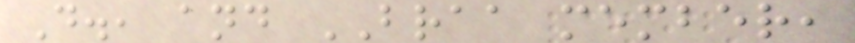D., and BRAA member,
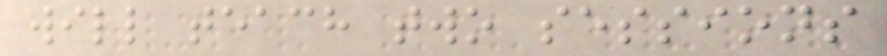will teach two sessions
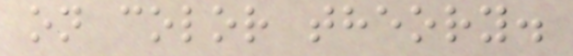on color theory.
